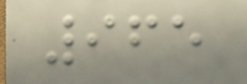965
